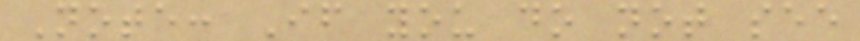Note: If you do not see
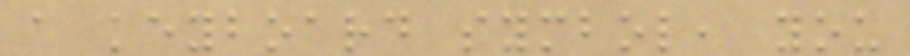a keyboard symbol, you
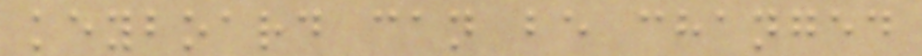keyboard can be changed
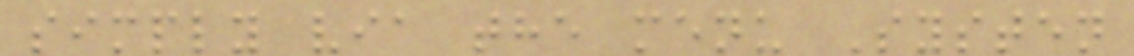simply via the menu Systen
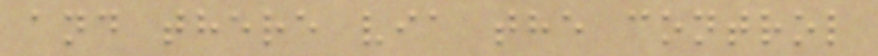and there via the control
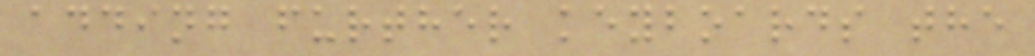adding further keyboards the
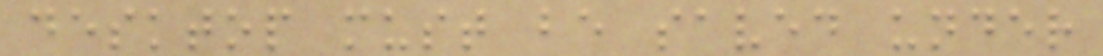desktop must be saved under
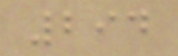294
